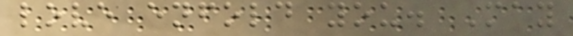love enfold you. May
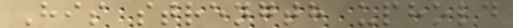His strength uphold
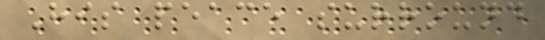His peace surround
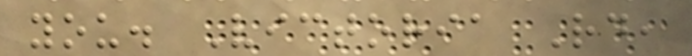you. Victoria Rd,
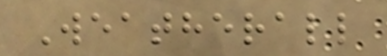Weatherall
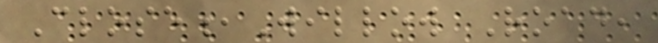Close,Willow Road,
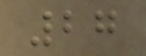27
